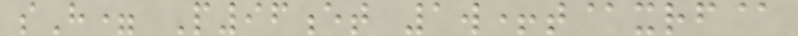sH= P96et 1w+t@xrf@
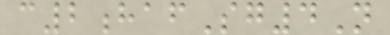c2hafSg4N
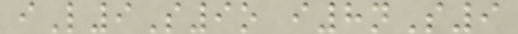iL9S9o i8nS9
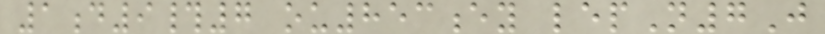1d9#7 ou853ey lepN7J
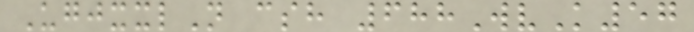UgjxxlN csh 688WvK57
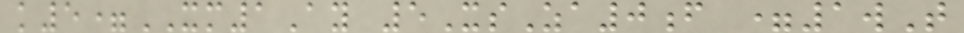k5=XM1Ay 5XsZa0f =1wT
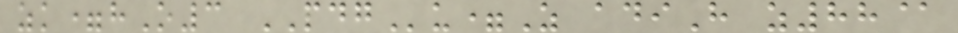zk=hO3 PDGu=Z adiH z88@
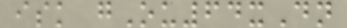isk gOu64xDn
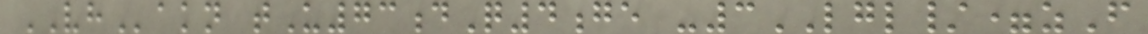VHakn tU73dQ4ge -3LGL/=zF
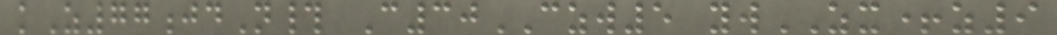kZ77jdN# C30CZW5 ywZX+z9
